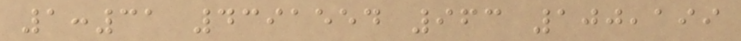1:31 4391554 963 100,199
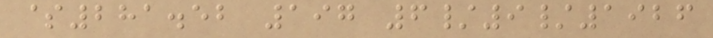$281.52 197 6/9/1926
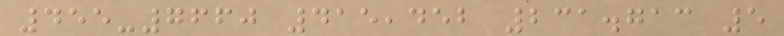455-7660 415,452 231.713 5
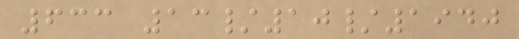633 13/10/1940
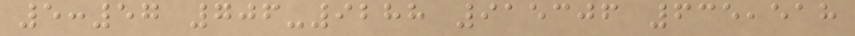5:57 706-9288 915306 635,518
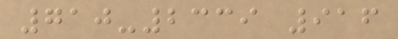710-2339 916
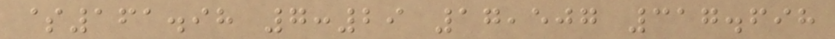$161.98 7:29 17,507 317.698
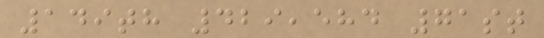149th 429,584 71st
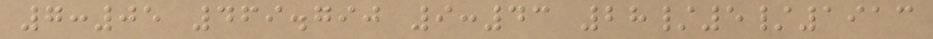7:05 469.790 9:43 28/5/1913
